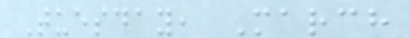Tuesday, March
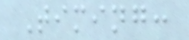Timing:
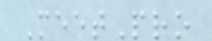MeetPro
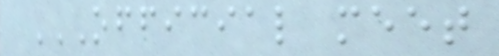OFFICIAL MEET
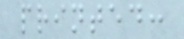printed:
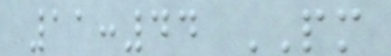11:44 PM
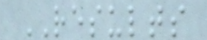RESULTS
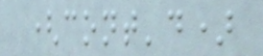(cont'd)
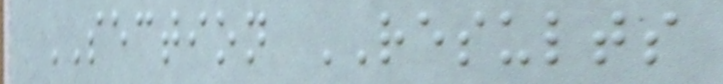SECTION RESULTS
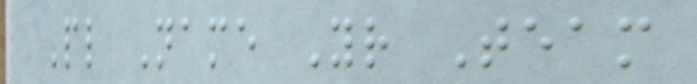Pl Name Yr Team
